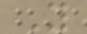Y
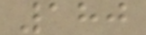180
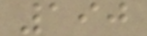190
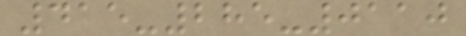415-285-0110
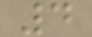4
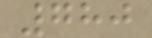780
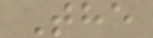The
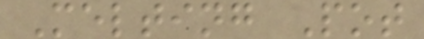Melting Pot
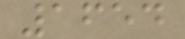1654
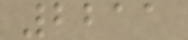2211
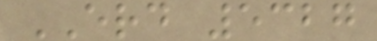ERD 5327
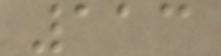113
